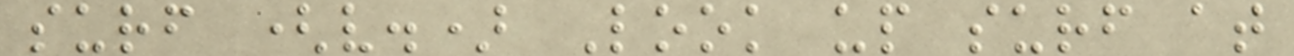surf (v.) Look up surf at
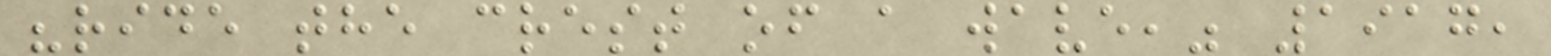"ride the crest of a wave," 1917,
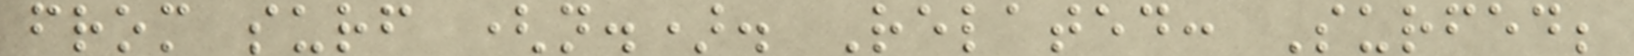from surf (n.). Related: Surfed;
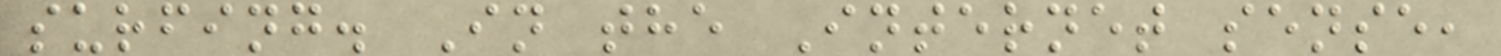surfing. In the Internet sense,
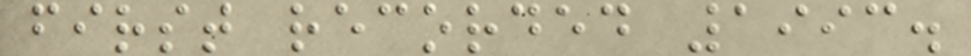first recorded 1993.
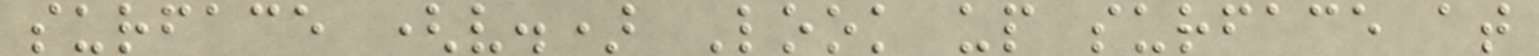surface (v.) Look up surface at
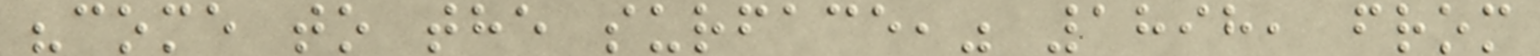"come to the surface," 1898, from
